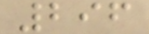296
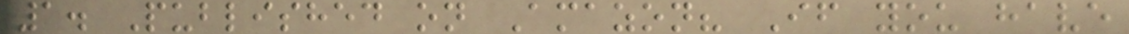1. Published on Amazon? If you have
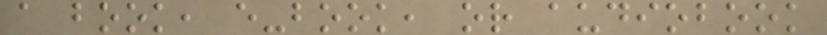a book, e-book, or audiobook
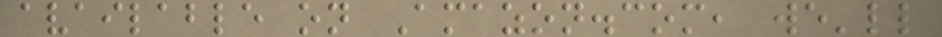available on Amazon.com, we'll
